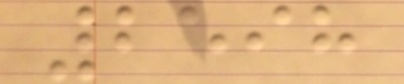2598
